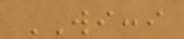WICCI
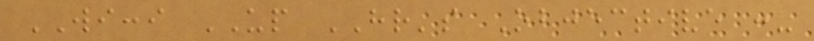WICCI UP HR's Objective :-
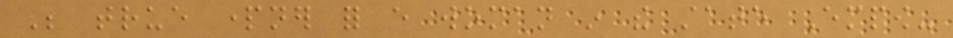Be true partner for every woman in the state Empow-
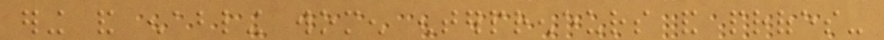ering and enabling women enterpreneurs and profes-
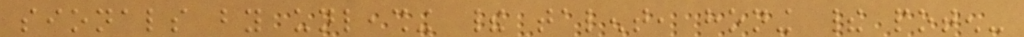sionals by unleashing their talent, honing their poten-
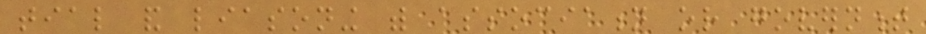tial and liasoning with association or government
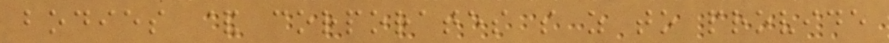bodies & corporates so as to provide
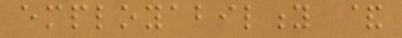employability &
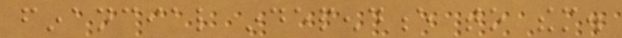financial independence to them.
